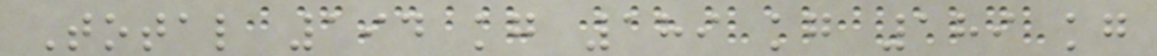Total 194 kg 189 kg 189 kg
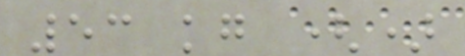53 kg ()
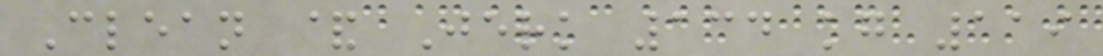Clean & Jerk 134 kg 119
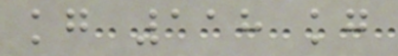kg 118 kg
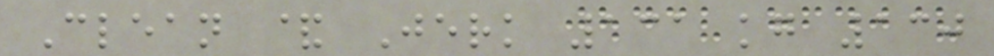Clean & Jerk 131 kg 130
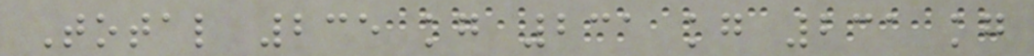Total 235 kg 231 kg 231 kg
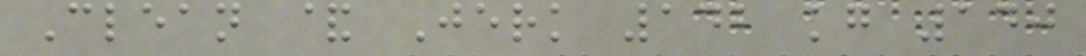Clean & Jerk 142 kg 140
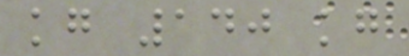kg 140 kg
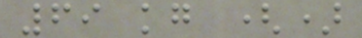69 kg ()
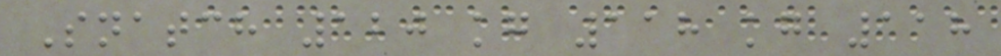Snatch 120 kg 118 kg 118
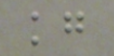kg
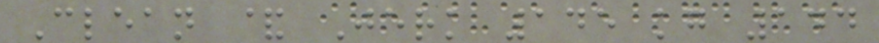Clean & Jerk 145 kg 144
